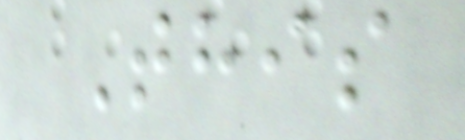This
